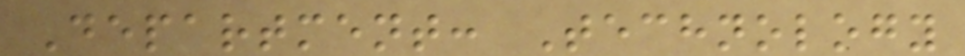Department: Technology
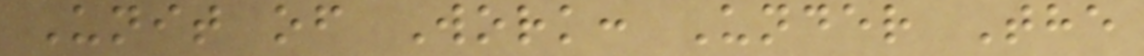Unit of Work: Under The
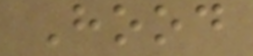Hood
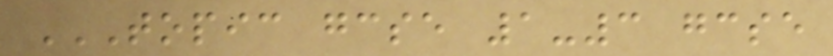TOPIC GCSE 1-3 GCSE
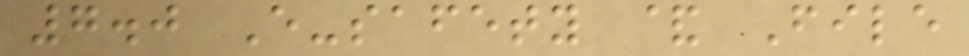7.0 E-safety & File
